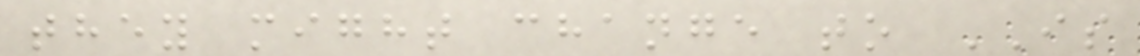they might change to IS
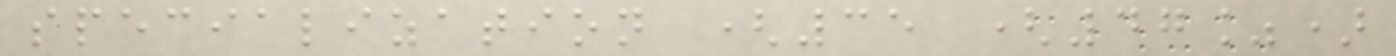specialization (35 (47%)
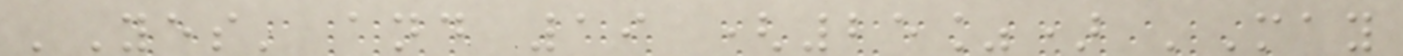'Yes' and 19 (25%) 'May
